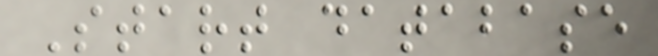Start database
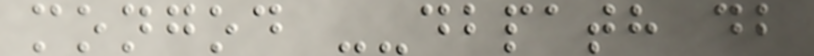mongod --dbpath db
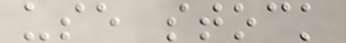use stock
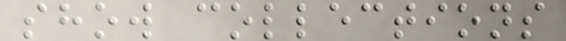show collections
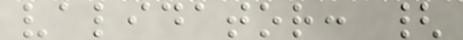validator: {
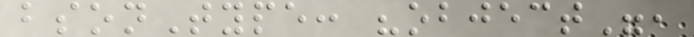bsonType: "object",
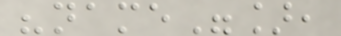"name"],
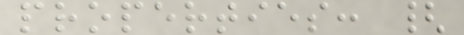properties: {
